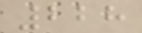228
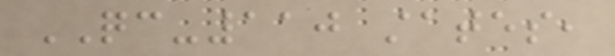QC-110 states,
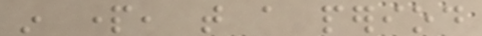in part, that a period
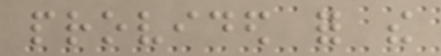provided for the
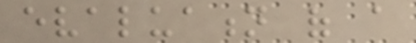evaluation of a
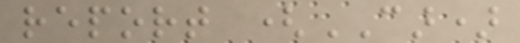report (CAR)
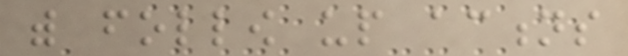with follow up actions
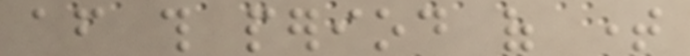after this period of time
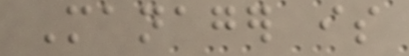Manager is
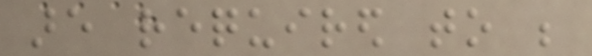are required to be
